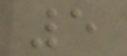5
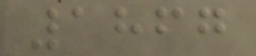1867
